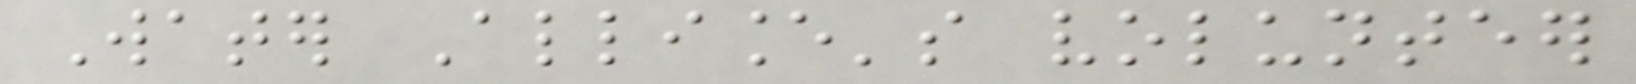Water Alliance's volunteer
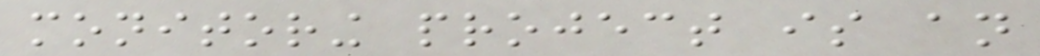monitoring project is an
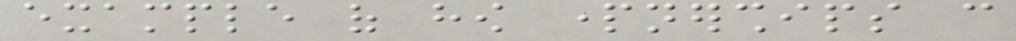example of how partnerships can
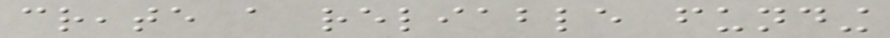create a reliable funding
